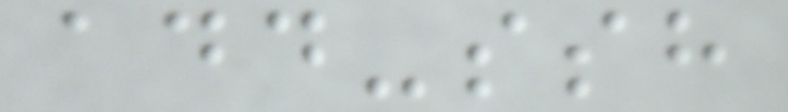add-ssh
